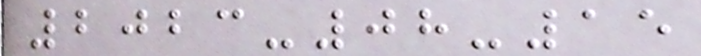2023-08-15
